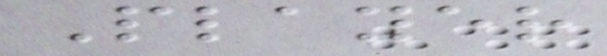Player
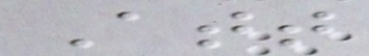Att
